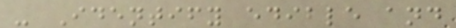- Identify edible and
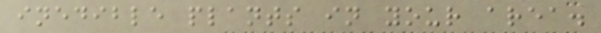inedible plants in your area.
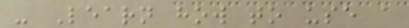- Learn how to use a
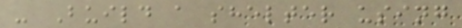- Build a shelter using
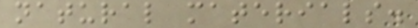natural materials.
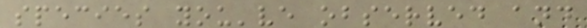species you've observed and
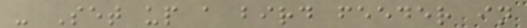- Set up a bird feeder in
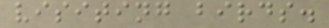visiting birds.
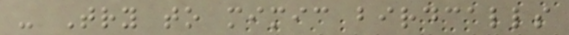- Try to mimic birdcalls
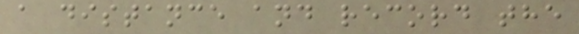a distance and record the
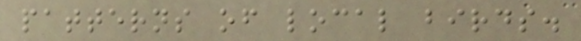patterns of local birds.
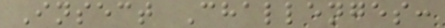Insect Challenges:
